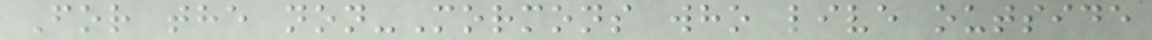For the non-Mormons who live outside
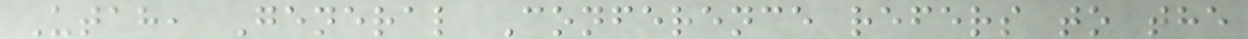Utah, General Conference refers to the
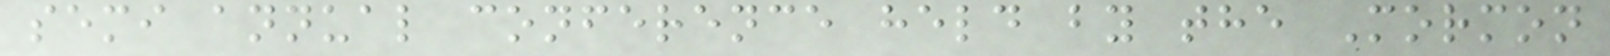semi annual conference held by the Mormon
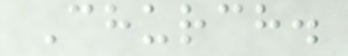Church.
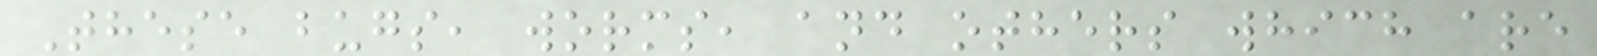These bugs, worms, and others which are
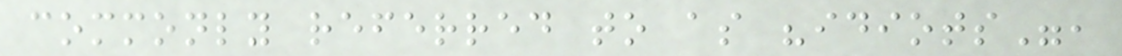commonly referred to as "idiots",
